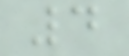4
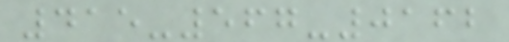415-567-0162
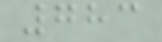783
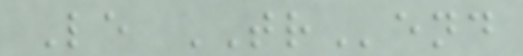Le TRend
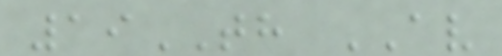19TH AV
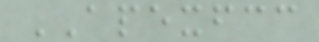APEXFCC
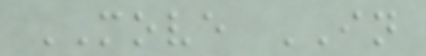MOVE IN
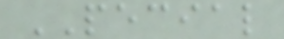PECIAL
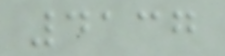4137
